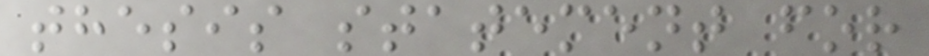thesis statement for
